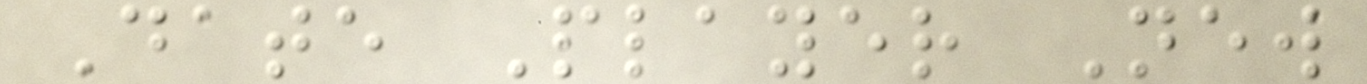Date Player New
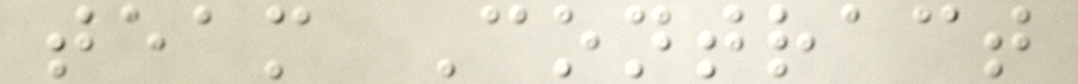team Contract
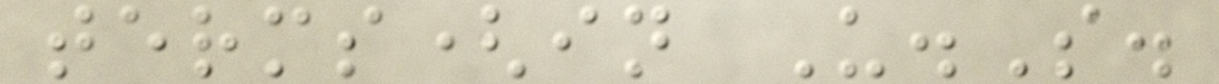terms(in U.S.
